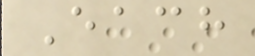Each
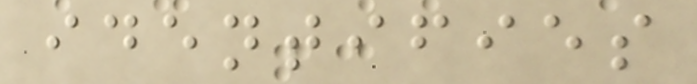identifies
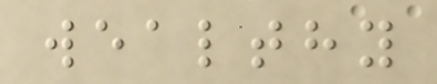wealthy
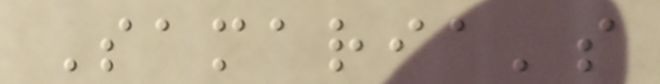Samaria's
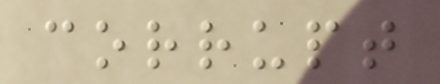corrupt
